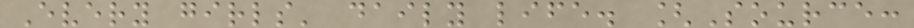Every girls' daily life. [Source:
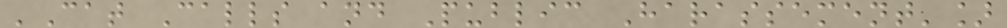'Cat Calls and Public Harassement']
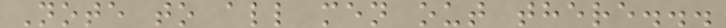Note to all men out there...
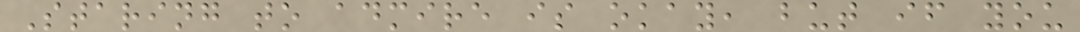Staring to admire is okay, but if you
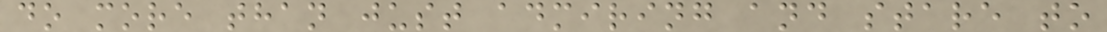do more than just admiring and stare to
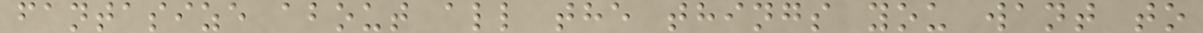fantasize about all the things you want to
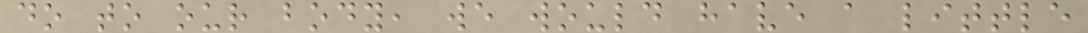do to our body, we would have a little
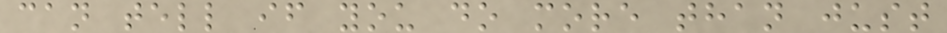can tell if you do more than just
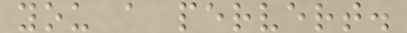you a pervert.
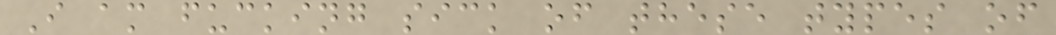I am fucking sick of these types of
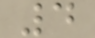4
